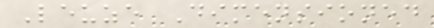Leuze Dimensioned
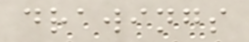drawings
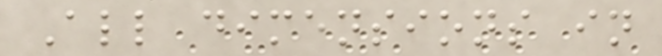All dimensions in
